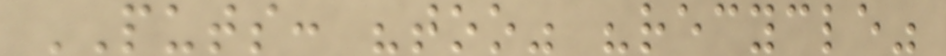PUTS: "too" "recycle"
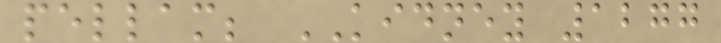pellam; KIDNEY 1277
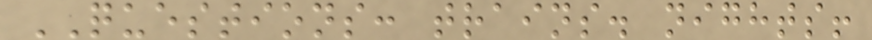QUESTIONS: trains. nights!
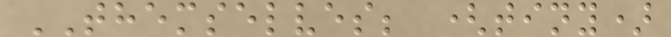THEMSELVES; (tiny)
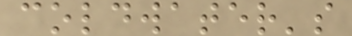coldwater's
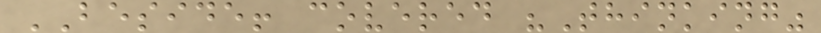BESIDE! covered "Thinking"
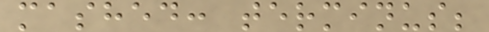mashed: terminus;
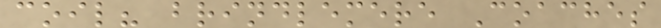coil? brindlemere Coaches
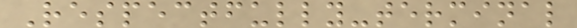Respectfully-terminal
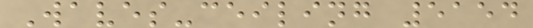Waves-ceiling 5154
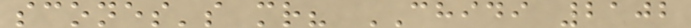scones's mr? CHIDI 2102
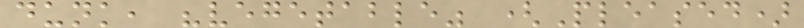dunk, "vegetable" (Pleased)
